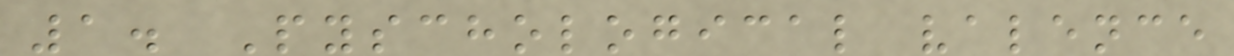1. Pyschological valence
